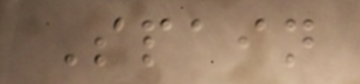Spain
